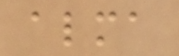alma
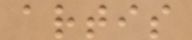artis
